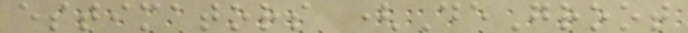estimators (DeGroot
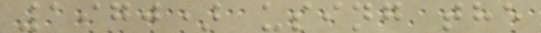1970) using the
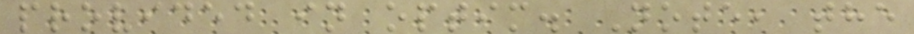provided in optim. Note, the
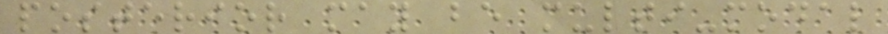posterior may be multi-modal
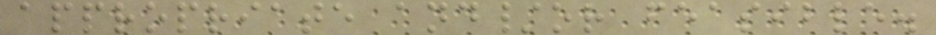appropriate and/or feasible.
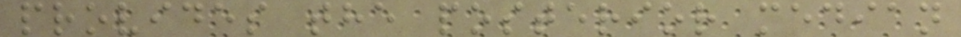provides the posterior median
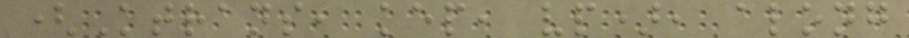(Ktrans, kep, vp), along
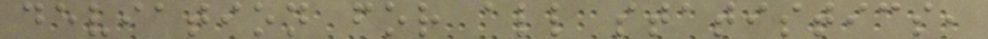deviation for all statistics,
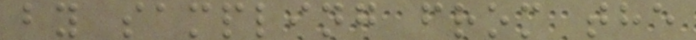by sampling from the
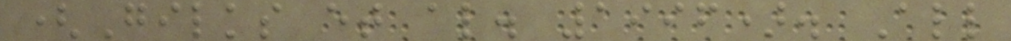(Gilks et al. 1996). All
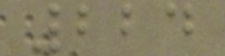224
